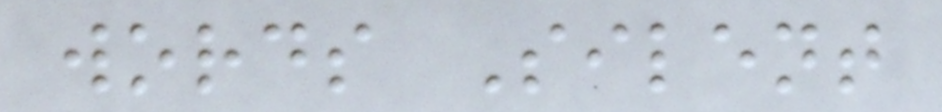words Silent
